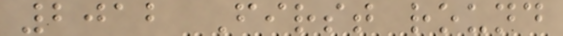2012 First round
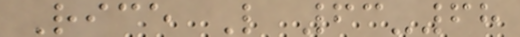Rice L 63-68
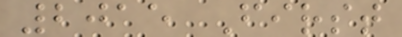2015 First
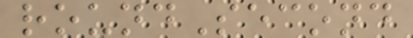roundSecond
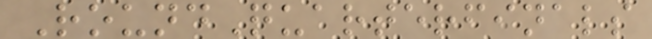RoundQuarterfinals
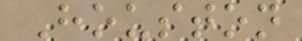Houston
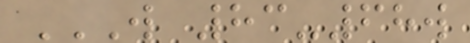W 83-68W
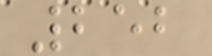252
